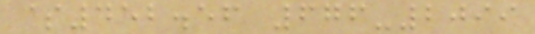$452.56 676-2099
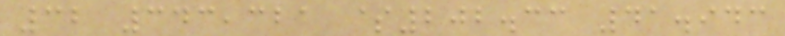32 343,321 $202.33 41.943
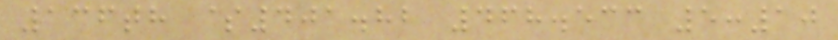136th $401.82 468.533 5:10
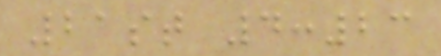21st 4:23
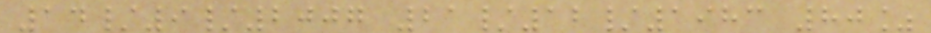14/9/2007 21/12/1983 80%
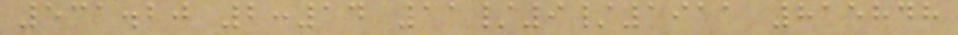531.20 2:14 11/9/1911 815848
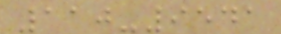110-9541
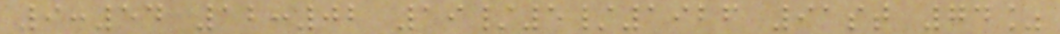9:54 12:02 19/5/1926 91st 74%
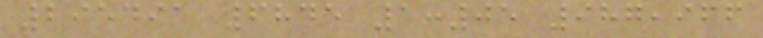295491 6845 1:05 987,966
